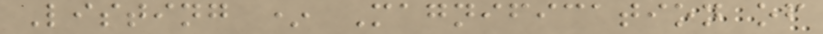Listing * Magnification of
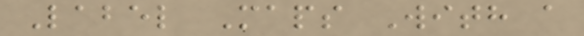Label Maps With a
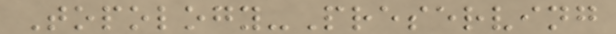Topology-Preserving
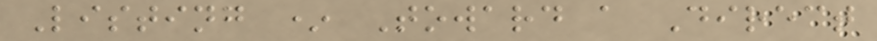Listing * Toward a Direct
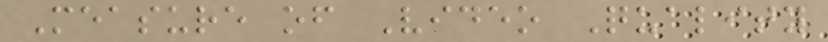Measure of Video Quality
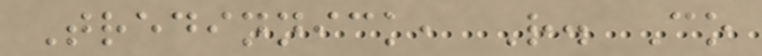Tredinnick, R. Co
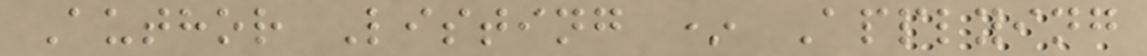Author Listing * Applying
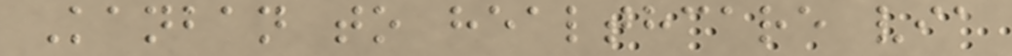Kanban to healthcare via
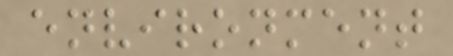environment
